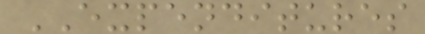EXPENDITURES
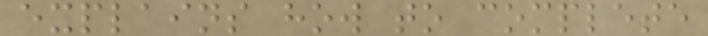explains how to complete
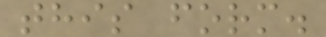this form.
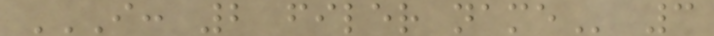I: 2 FILER NAME 3
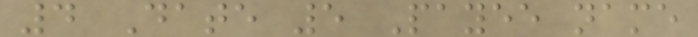4 Date 5 Payee name
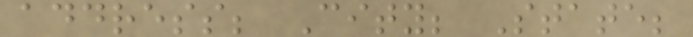address; City; State;
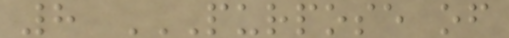8 PURPOSE OF
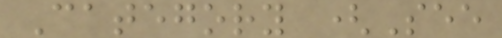Category (See
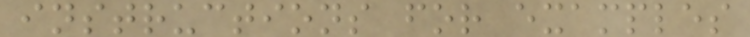instructions for examples
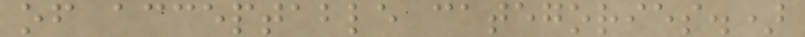of acceptable categories.)
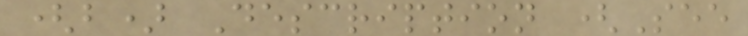(b) Description (See
